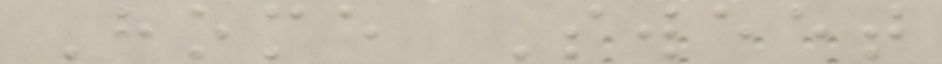Home Sweet
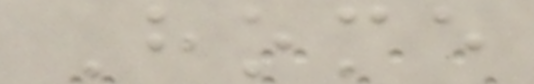Home
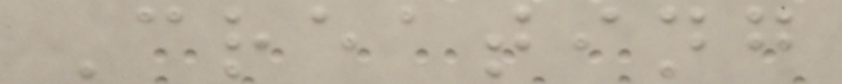Creating
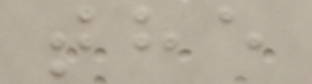the
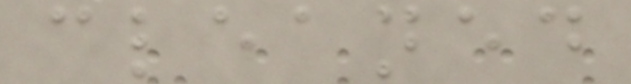cleaned
